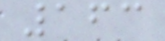163
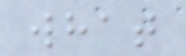what
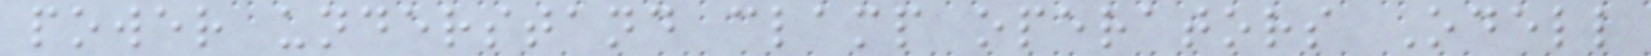power understand clamp operators Odell
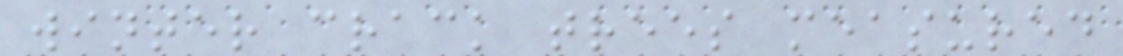winter crack trees measured
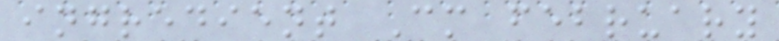ingredient Cm february
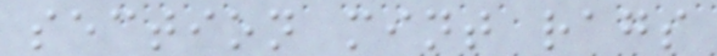section mint rags
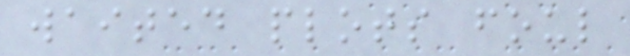waited plots foul
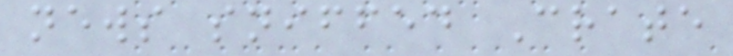news sniffed Crate
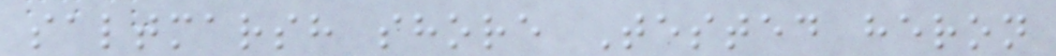saltmarsh shore Tested heron
